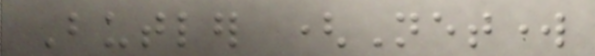Butler (Network
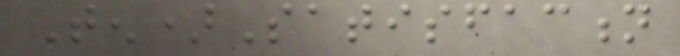Ten)Satisfaction
